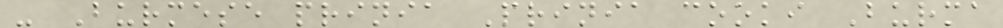- Burmese prinia Prinia cooki Burma
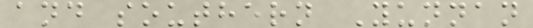and southern Yunnan
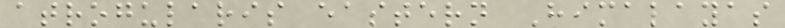atrogularis eastern Himalayas
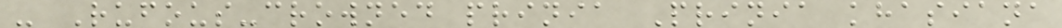- Rufous-crowned prinia Prinia khasiana
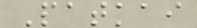Patkai
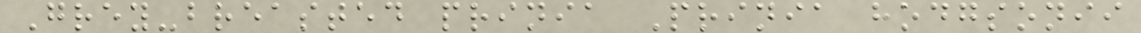Grey-breasted prinia Prinia hodgsonii
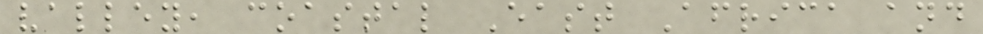valley, coastal East Africa and
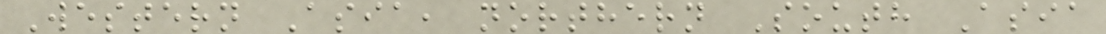Western Asia, northern South Asia
